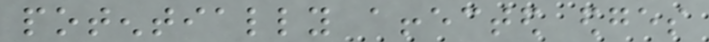potentially affected edges
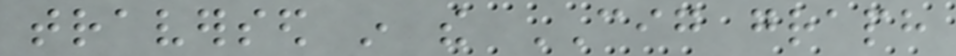traversed in the CIG graph
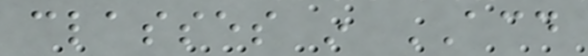classes in ACD
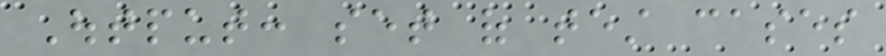Output: set of test cases
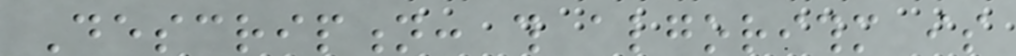Description: this algorithm is
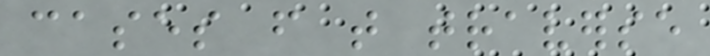cases from that traverse
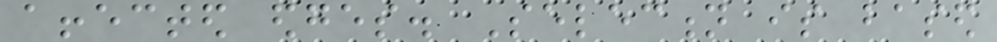affected edges. Selection is based
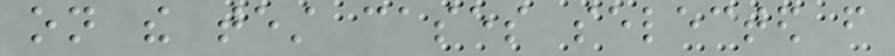on the test cases selected from
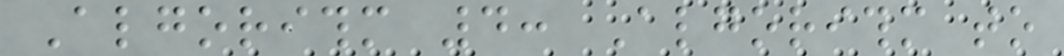Algorithm 4: Algorithm to
